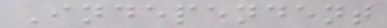Independent
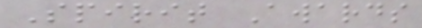Spirit Awards
